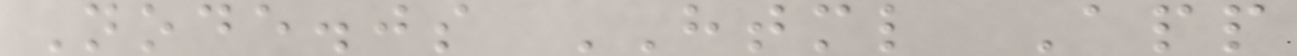Node.js HTML App
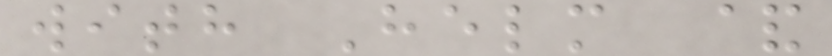with Helm &
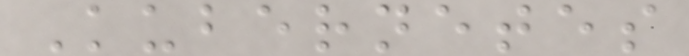Kubernetes
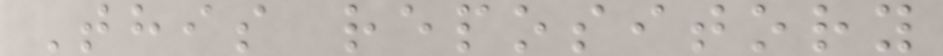This repository
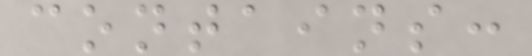contains:
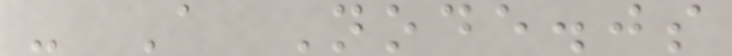- A Node.js
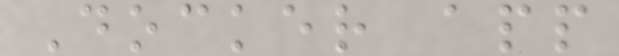Docker app
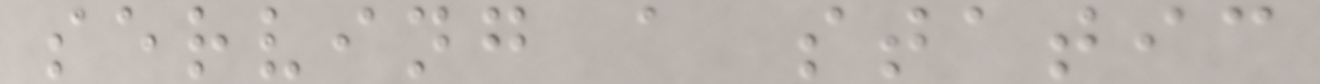serving a static
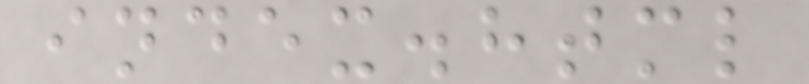index.html
